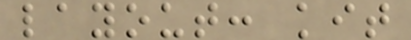layout: kit
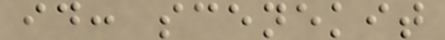id: scenekit
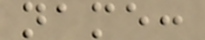name:
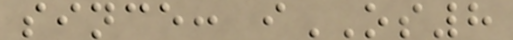since: iOS8
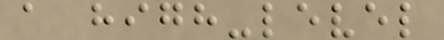a high-level
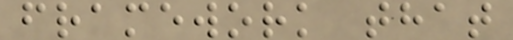framework that
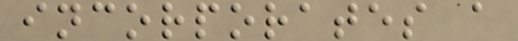incorporates a
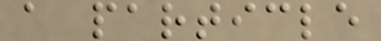a particle
